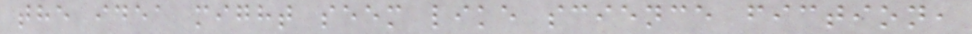the idea might seem like science fiction,
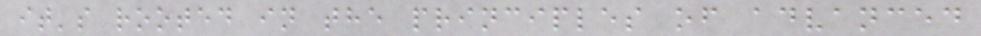it's rooted in the principles of advanced
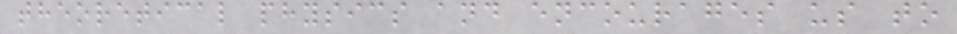theoretical physics and encourages us to
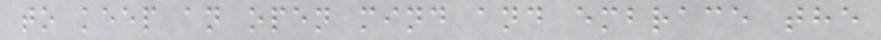to keep an open mind and embrace the
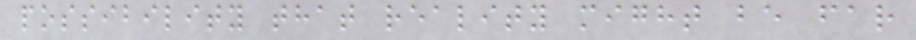possibility that reality might be far
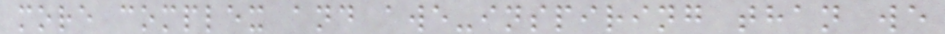more complex and awe-inspiring than we
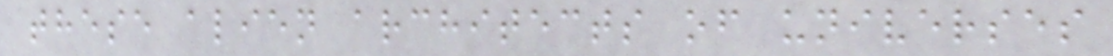these alien architects of universes
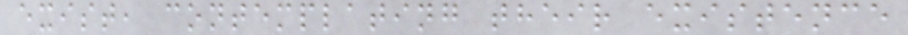exist, contemplating their existence
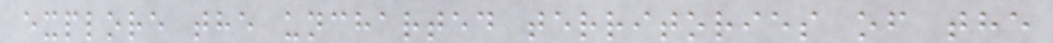explore the uncharted territories of the
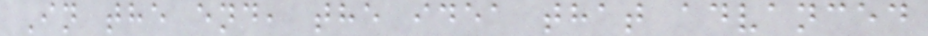In the end, the idea that advanced
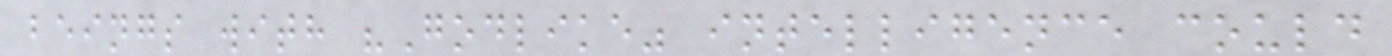beings with "Godlike" intelligence could
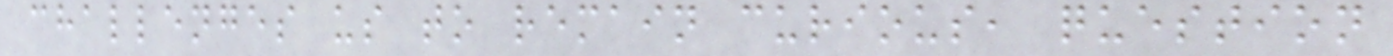challenges us to remain curious, question
